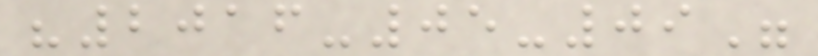"2016-05-09"
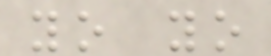yo yo
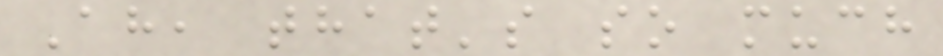Ah, that's so much
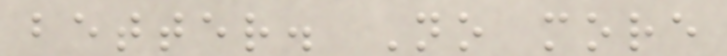better. No more
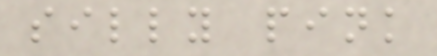silly pink
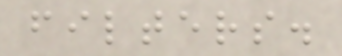filters.
